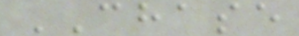CHASE
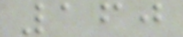160
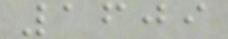1609
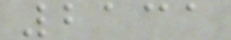2131
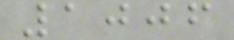1006
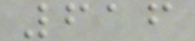616
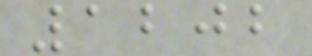1202
